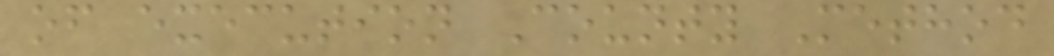of execution County Method
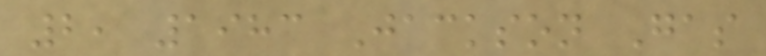2, 1983 Jackson Gas
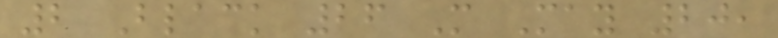2 Black 26 M May 20,
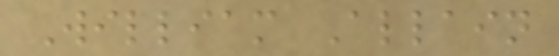William Allain
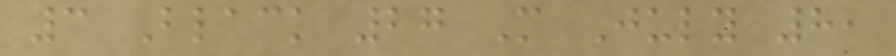3 Black 27 M July 8,
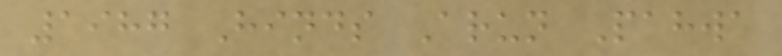1987 Hinds Arun Pahwa
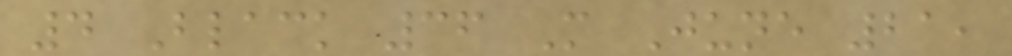4 Black 36 M June 21,
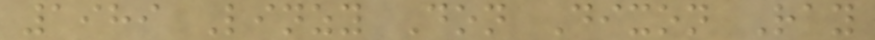1989 Linzy Don Dixon Ray
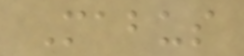Mabus
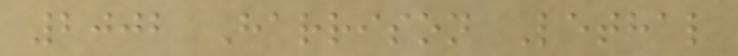2002 Harrison Lethal
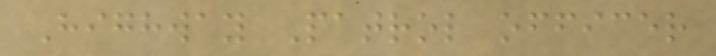Highway Patrol officer
